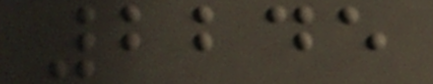2245
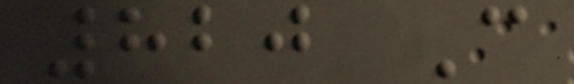820 C
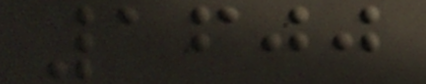1600
